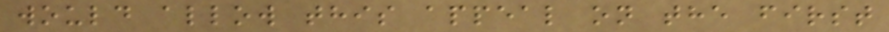would allow this appeal on the first
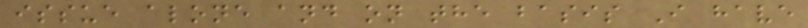issue alone and on the basis I have
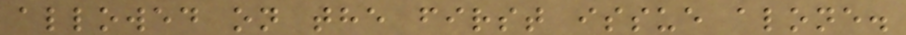allowed on the first issue alone.
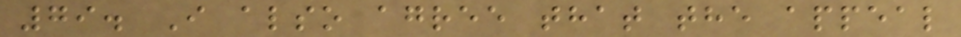79. I also agree that the appeal
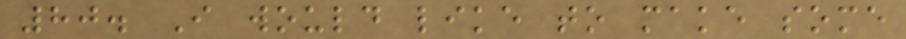80. I would like to make some
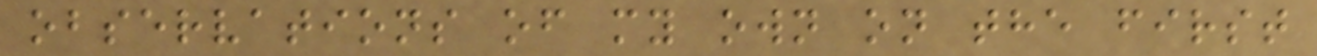observations of my own on the first
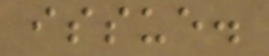issue.
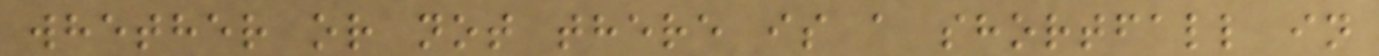whether or not there is a shortfall in
